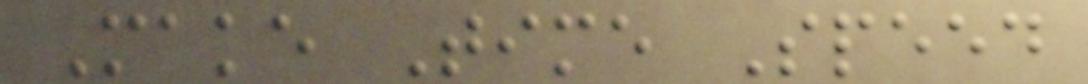Make Time Speed
